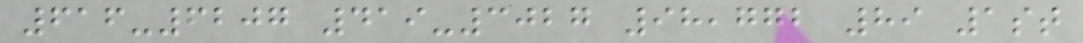616-6207 419-3027 98,772 89 1st
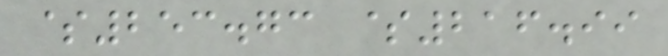$253.73 $216.99
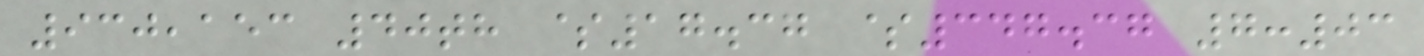930,153 40th $17.37 $347.37 7:03
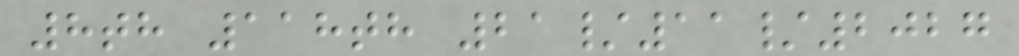8th 118th 21/11/2027
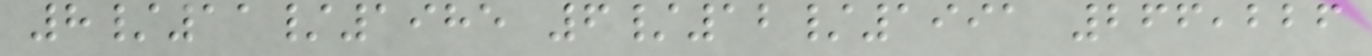8/11/1985 6/12/1991 266,226
